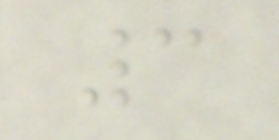3
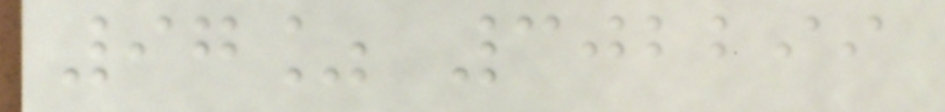97% 302299
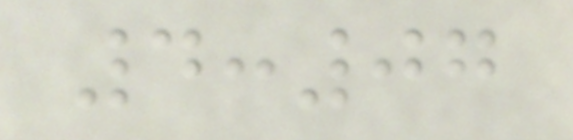4:07
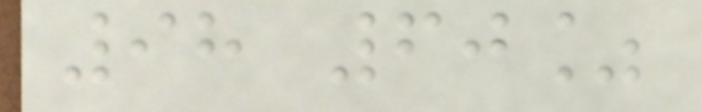98 60%
